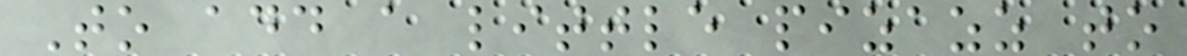To add a little pizazz to
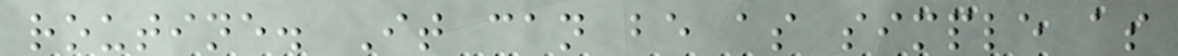routine. It can be as simple as
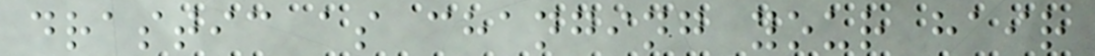drastic as changing your hair
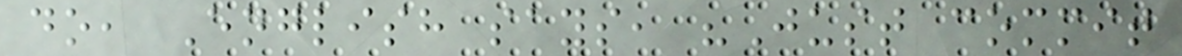do, English says, "Just commit
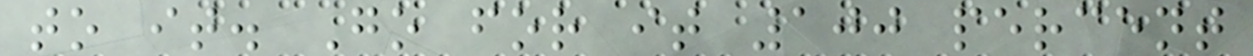to it. Go for it 100 percent
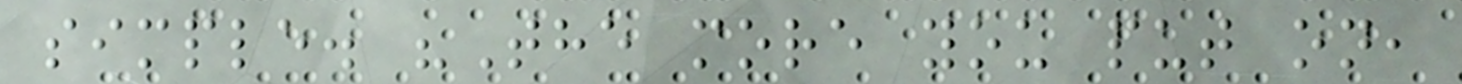simple. "The more you put on,
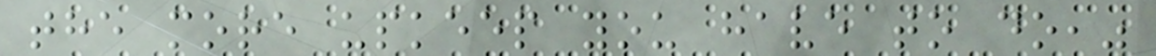the more upkeep you have to do,"
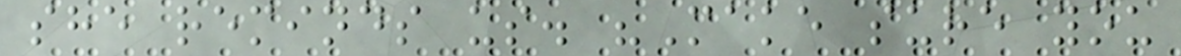she reminds us. "Make sure you
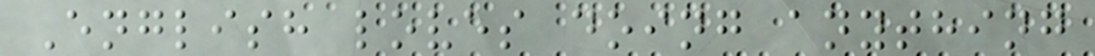English loves doing anything
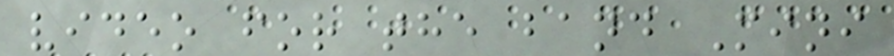video for the band Mini
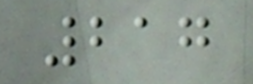217
